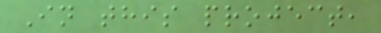In this project,
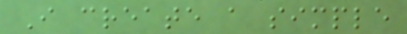I create a simple
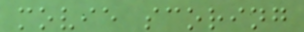movie scoring
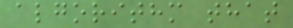algorithm that
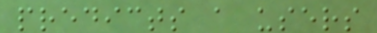predicts a users
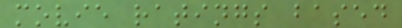movie ratings based
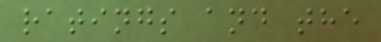ratings and the
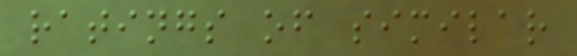ratings of similar
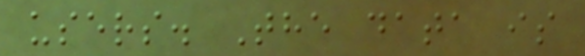users. The data is
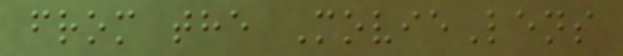from the MovieLens
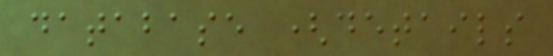database (details
